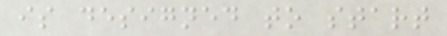is designed to start
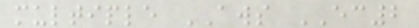multiple AWS EC2
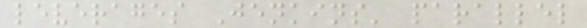leverages Jenkins' parallel
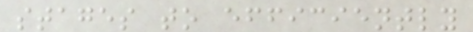stages to efficiently
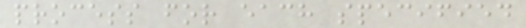process for each specified
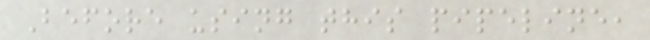Before using this pipeline,
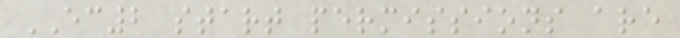EC2 start permissions are
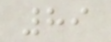89
